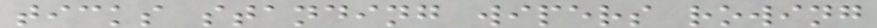ticks standing wipers rowing
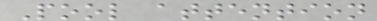Pool attention
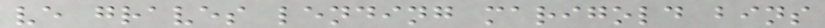ve graves lending marigold bins
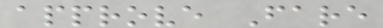approve Fare
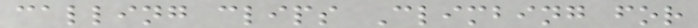calling clips Climbing for
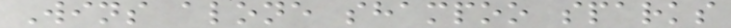Wins alone shampoo sparks
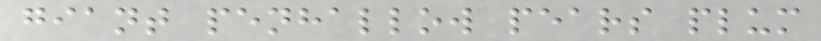giant penhallow pears plum
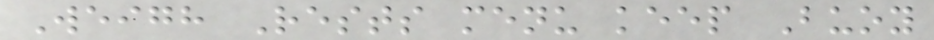Weigh Rests menu keep Buoy
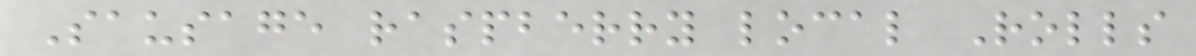Sausage raspberry local Rolls
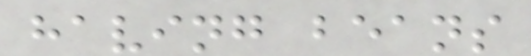having beans
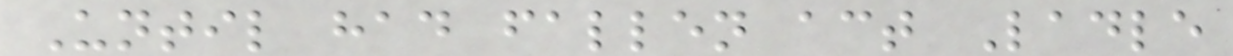Until had fallen act Ladle
